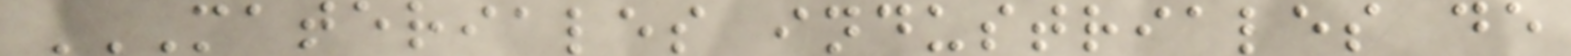MATERIALES INDUSTRIALES DE
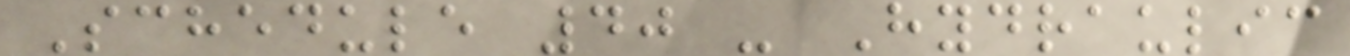Schedule 40 - Hydraulic
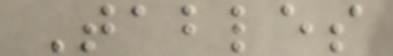Tables
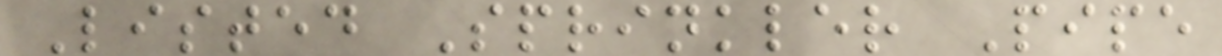Listed Sprinkler Pipe
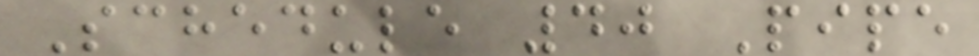Schedule 40 Pipe
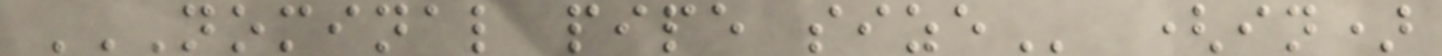NOMINAL PIPE SIZE (in)
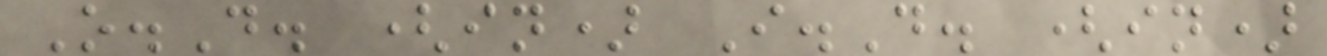O.D. (in) I.D. (in)
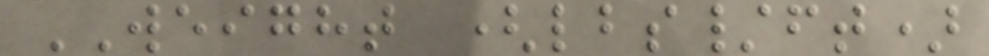WEIGHT (lbs/ft)
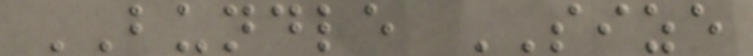BUNDLE SIZE
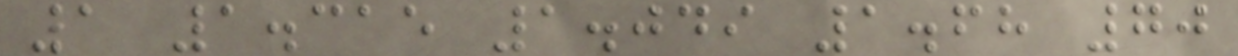1 1.315 1.049 1.68 70
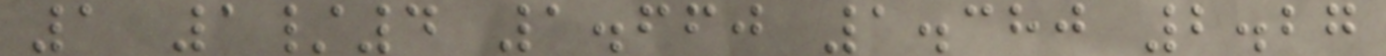1 1/4 1.660 1.380 2.27
